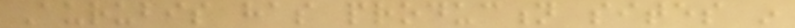Aurubis has production sites in
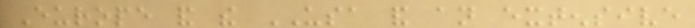Europe and the USA and an extensive
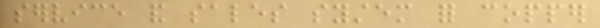service and sales system for copper
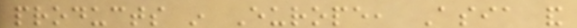products in Europe, Asia and
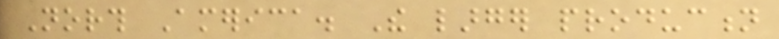North America. The larger production
